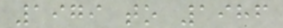1979 to 1986
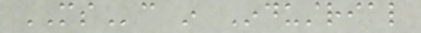MSc in Industrial
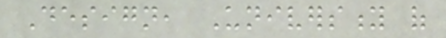Design, University of
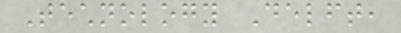Technology Delft,
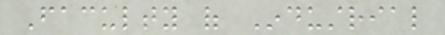Faculty of Industrial
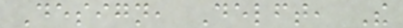Design, Delft, The
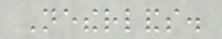Netherlands.
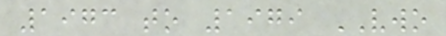1973 to 1979 VWO
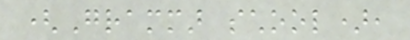(Grammar school),
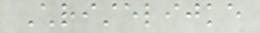Christelijke
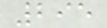295
